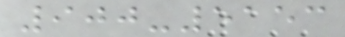900-5153
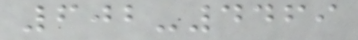602-4469
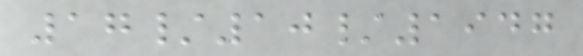17/10/1947
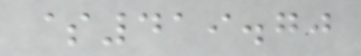$419.70
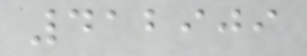412909
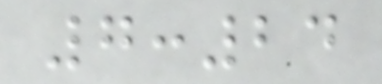7:24
